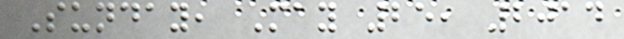Sunday, May 25, 2014
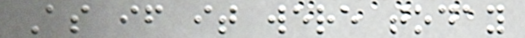As if it were today
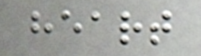heart
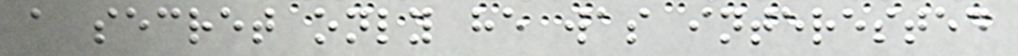a secret only he was interested
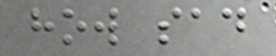how sad
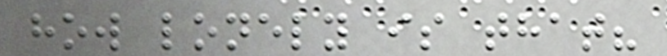how lonely is that?
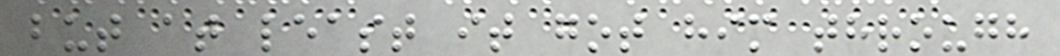but at least it got him through
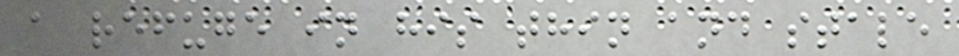a refuge in his thin and stale
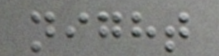night
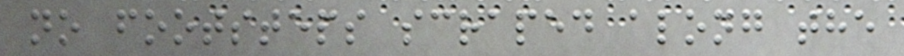no footsteps scraped along the
